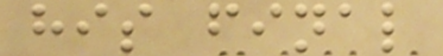his final
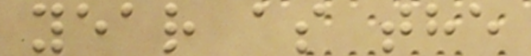year as the
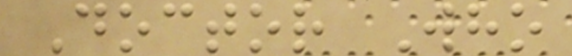Doctor Who
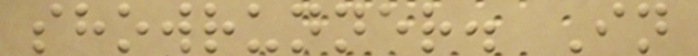showrunner. In
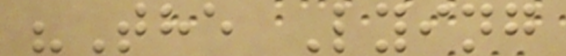"The Lying
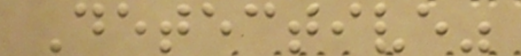Detective"
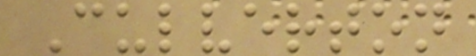Culverton
